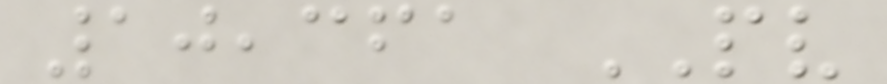10,361 PV
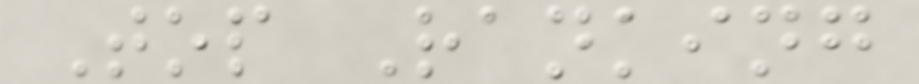Top Ranking
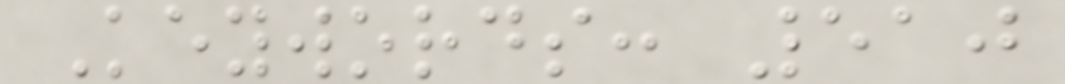Keywords: 510
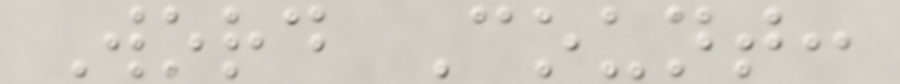Word Count:
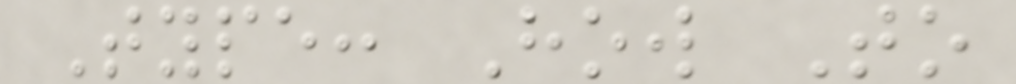Type: How To
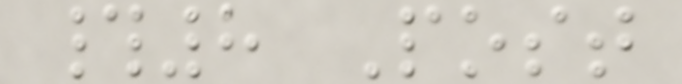#8 Post
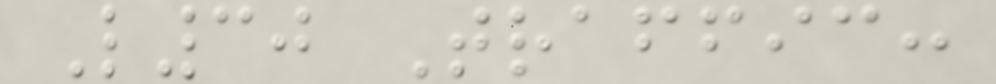L30 Traffic:
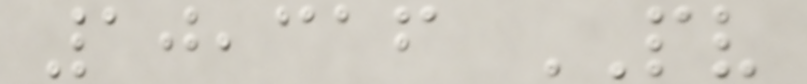10,316 PV
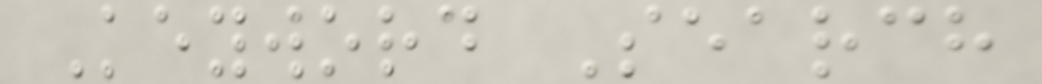Keyword Search
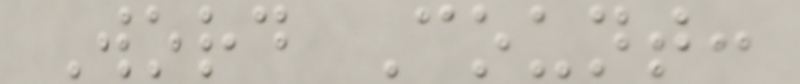Word Count:
